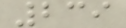239
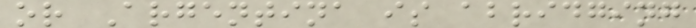or Argentina is abridging
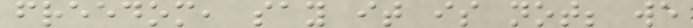freedom, say it is not; we
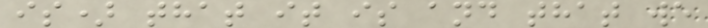is) that it is and that we
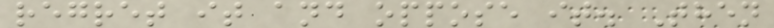regret it and oppose it. Then
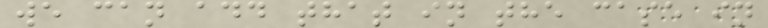we can add that in the case in
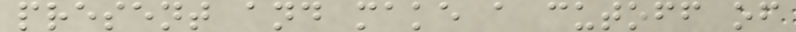present and make a cutoff of
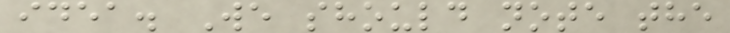idea. We should note the
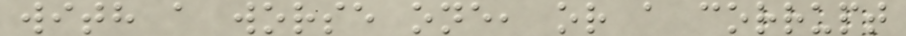with a worse one, or a corrupt
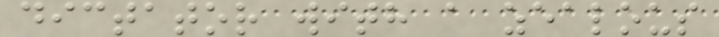dictator with a zealous
